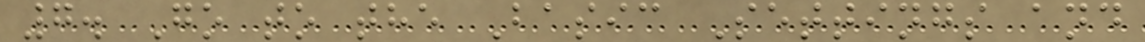7. Go to the Basic Settings and
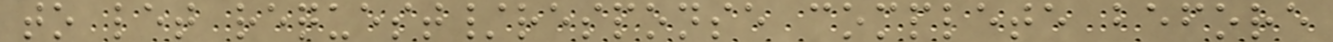to let request/response complete before
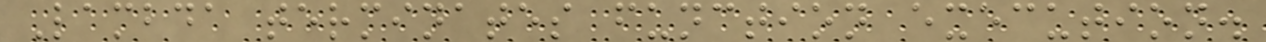Lambda terminates function execution.
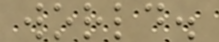world.
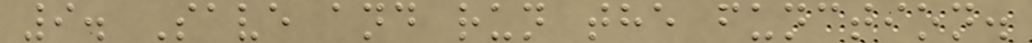9. Save and run the function.
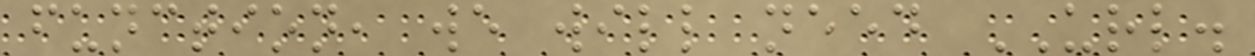function, we will need URL.
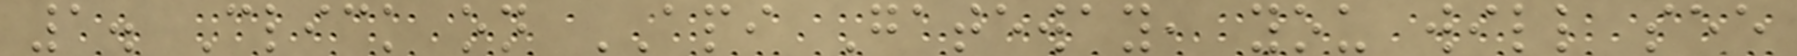1. Click on API Gateway, you will see
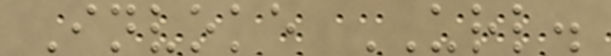Invoke URL.
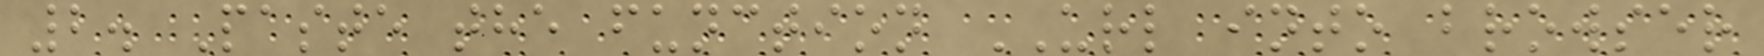2. Paste the function URL into browser
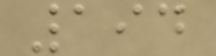194
